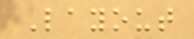Layout
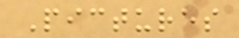Pictures
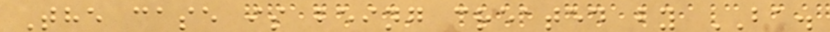The case is being created by BA.
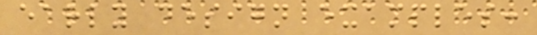early design examples:
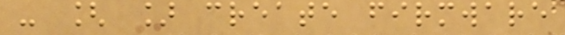- [ ] create firmware
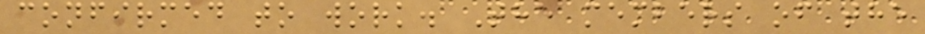confirmed to work. The members of the
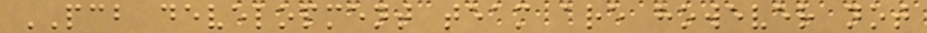PCB development team are however not
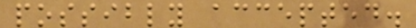possibly accepted.
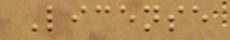License
